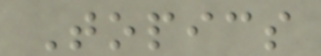Topics
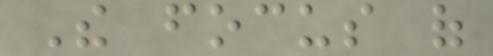The focus of
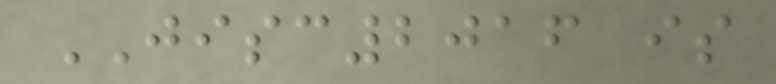JISC2016 is
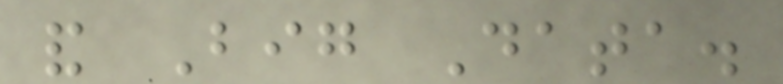and Big Data.
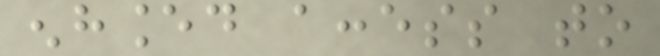enhanced access to
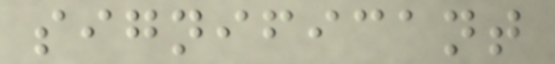significant
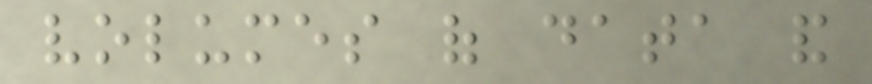volumes of data and
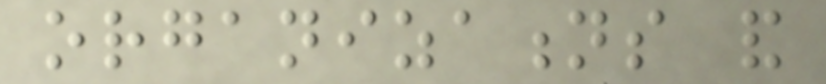organizations and
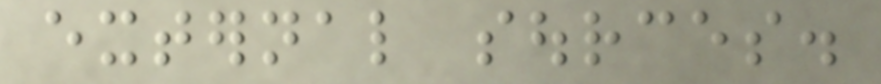external sources.
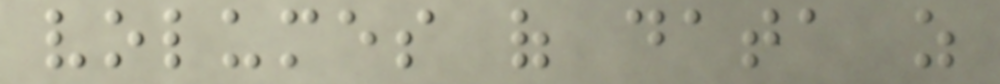volumes of data as
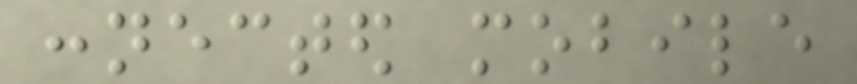connected mobile
